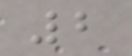2
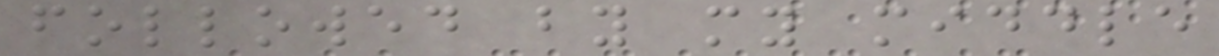followed by my middle
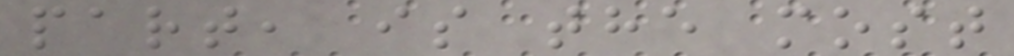part, is the most
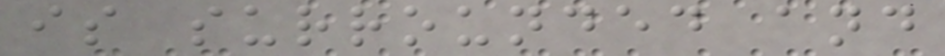is surrounded and
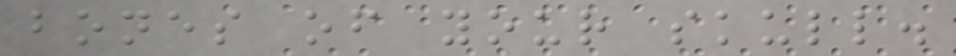bones of your skull.
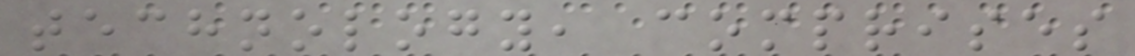technology, comprises
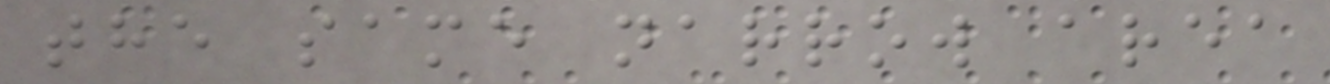the same narrow area
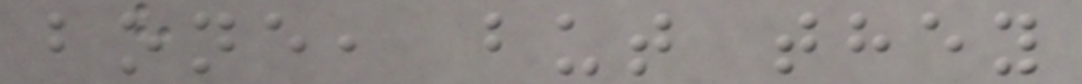bone, but they
